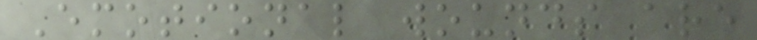Emotional wounds are
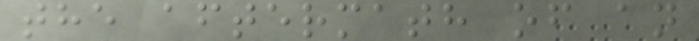the aftermath of an
